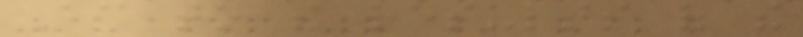According to the results of the
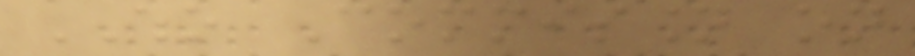WHO Commission on
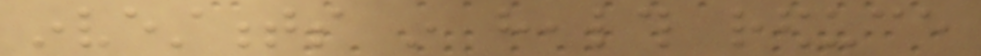investments in health reduce
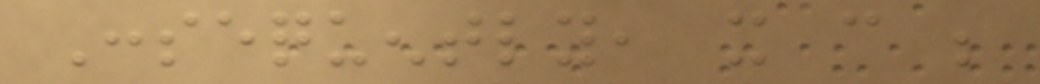Consequently, it can be
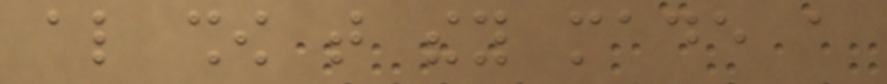also show that they made a
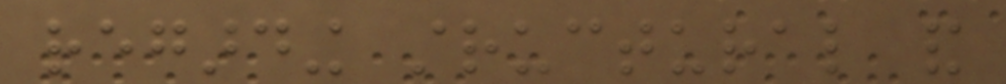regarding structural and
